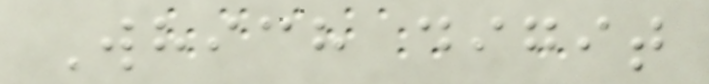Which digit
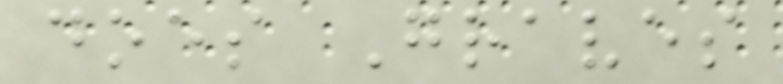does Graves
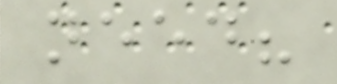need?
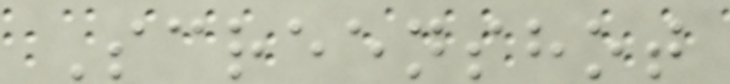Screenshot
